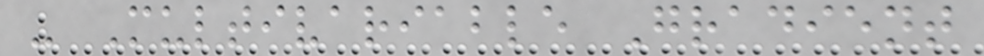- Multivariable Gradient
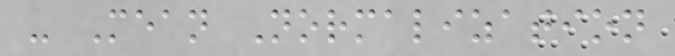- Mean Normalization
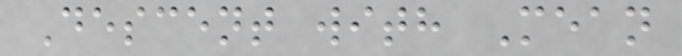Descent with Mean
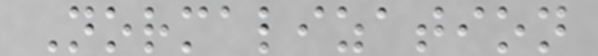Normalization
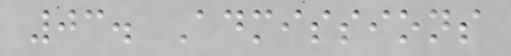03. Admissions
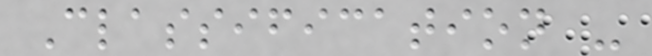Classification -
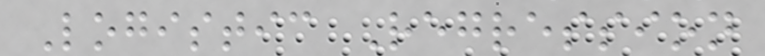Logistic Regression
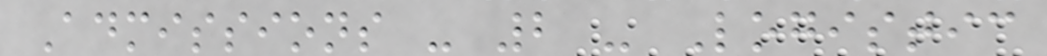Admissions - 2 - Logistic
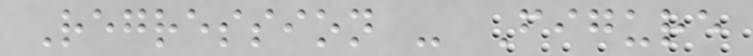Regression - Figure
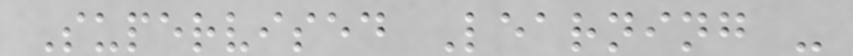Supervised Learning -
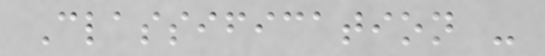Classification -
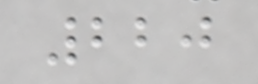220
